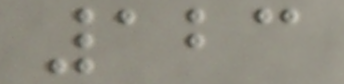123
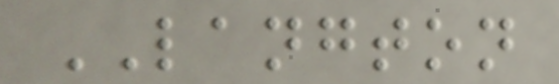LANGTON
